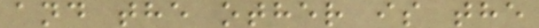and the other is the
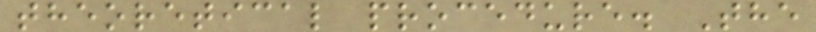theoretical procedure. The
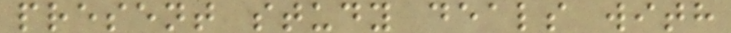present study deals with
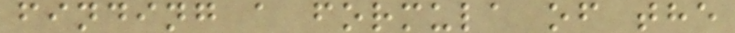finding a formula of the
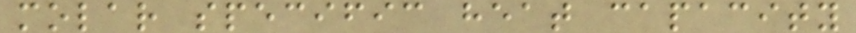molar specific heat capacity
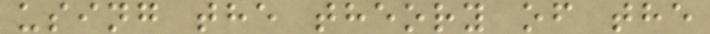using the theory of the
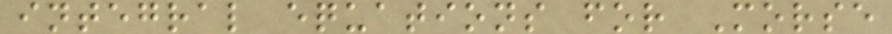integral equations for Morse
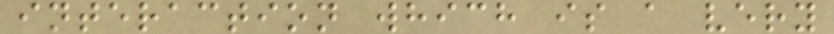interaction which is a very
